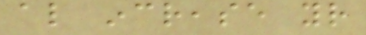also increase your
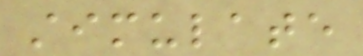stimulate
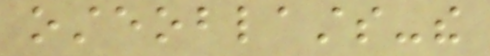osteoblasts-the
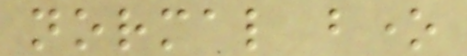normal bone
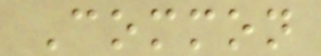Common
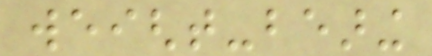weight-bearing
